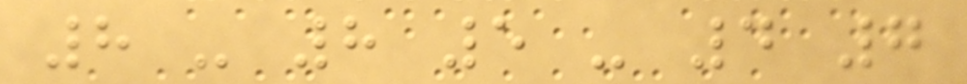8 - 8 5 - 4 7
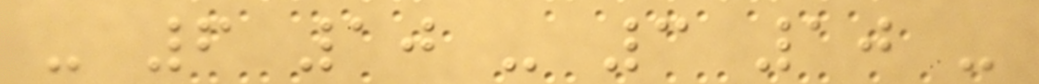- 6 10 - 3 10 -
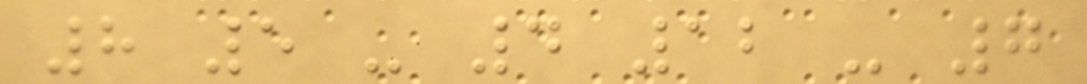8 5 - 4 12 - 7
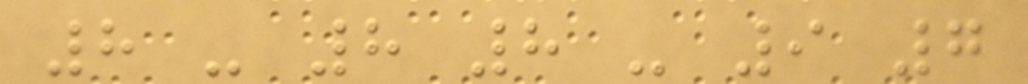8 - 8 8 - 9 7
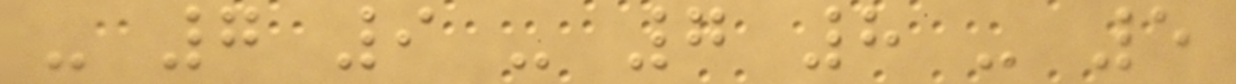- 7 9 - 7 8 - 5
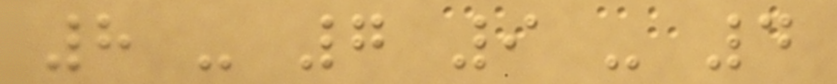8 - 7 9 - 4
